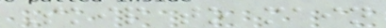Skip to main
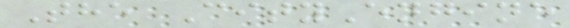The CityEngine
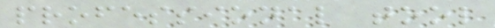professional tool
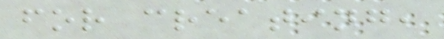for creating,
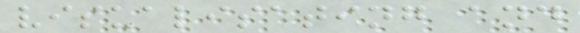visualisating and
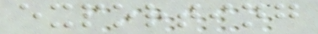exporting
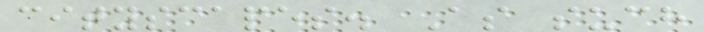cityscapes. As such
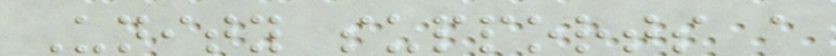Unity supports a
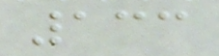133
